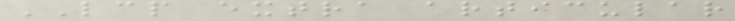LCP extra articular
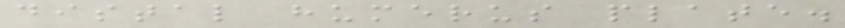distal humerus plate.
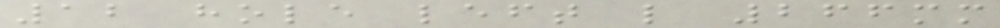12 hole left l 266mm
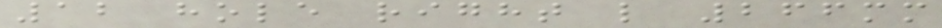12 hole right l 266mm
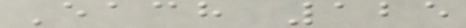Each 125
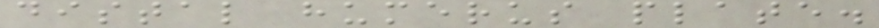distal humerus plate.
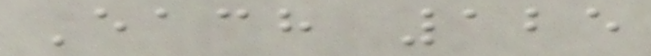Each 125
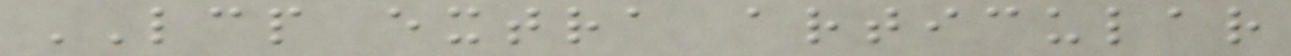LCP extra articular
